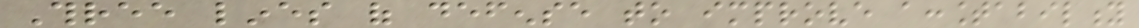Three lines of defense to improve accountability
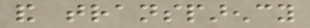and transparency
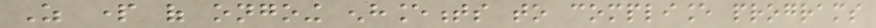As part of ongoing enhancements to compliance programs
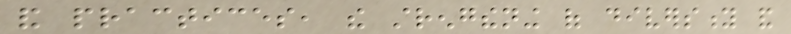and practices, the strengthening of diversity and
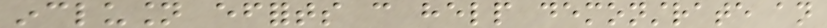inclusion efforts can help demonstrate an
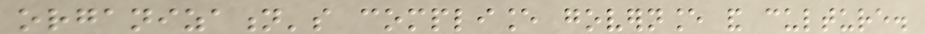organization's compliance governance and culture.
